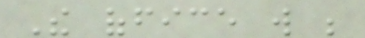The office will be
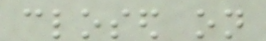closed on
